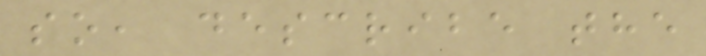so, describe the
